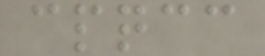cpqcc
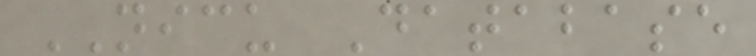NICU Database
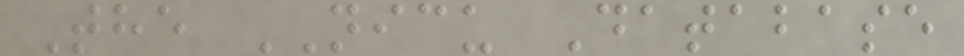The NICU Database
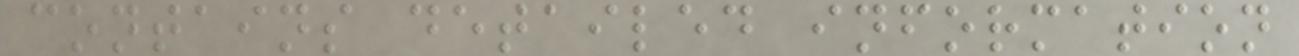contains detailed information
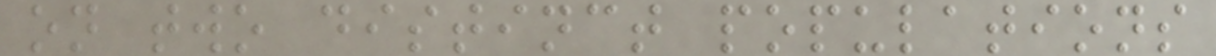on two distinct populations
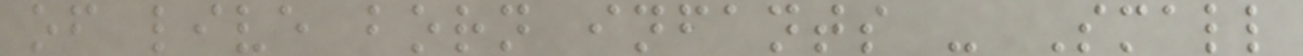of live born infants - Small
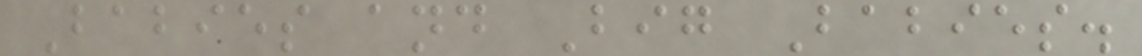Babies and Big Babies.
